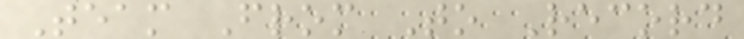Team From To Record
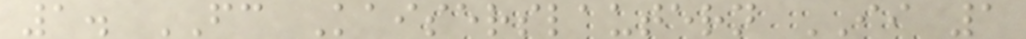1. FC Kaiserslautern II 1
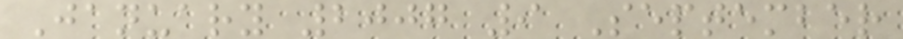January 2007 9 September
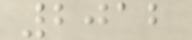2012
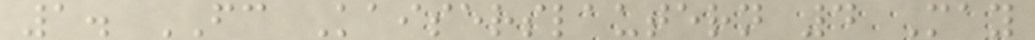1. FC Kaiserslautern 4 May
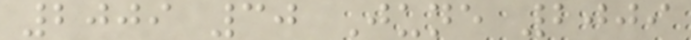2009 30 June 2009
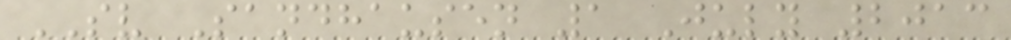SV Sandhausen 1 July 2013
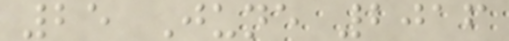25 June 2016
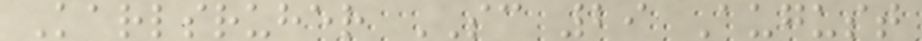Karlsruher SC 29 August
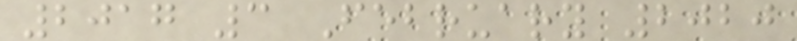2017 3 February 2020
